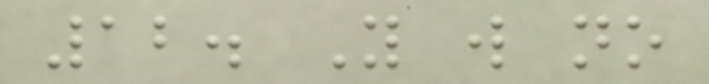12. You will no
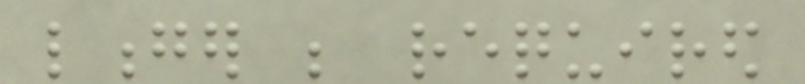longer be required
